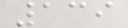139
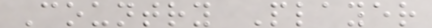Country Player
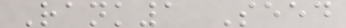Rank1 Seed
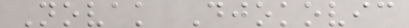Novak Djokovic
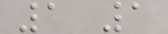1 1
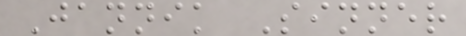Jannik Sinner
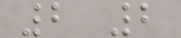2 2
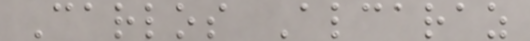Carlos Alcaraz
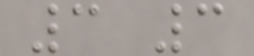3 3
